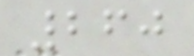260
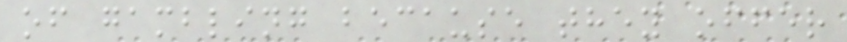of gambling because they offer
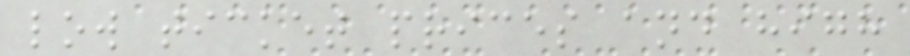low ticket prices and high
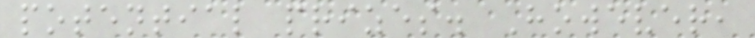potential prizes. However,
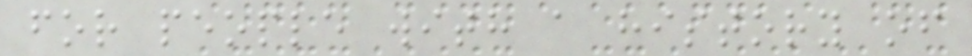for people with a history of
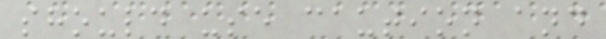should use caution and
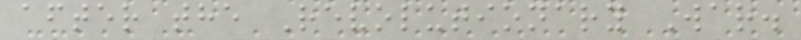after the Revolutionary War.
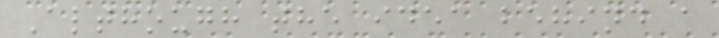Although the idea behind a
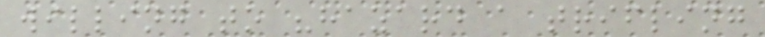willing to "hazard a trifling
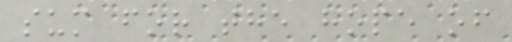sum for the hope of
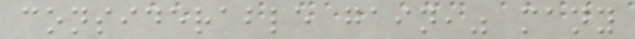considerable gain," many
